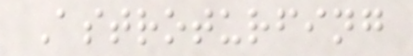Astroturfing
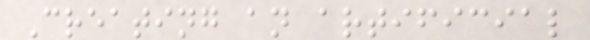Creating an artificial
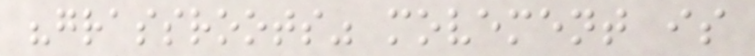"grassroots" movement is
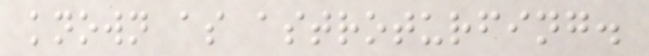known as astroturfing.
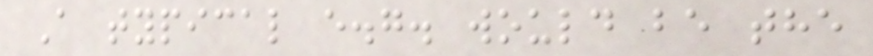A typical e.g. would be the
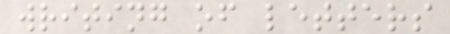writing of letters
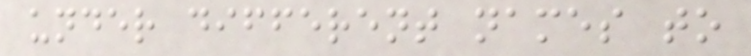under different names to
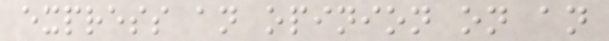express an opinion on an
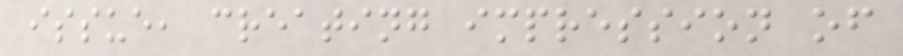issue, creating impression of
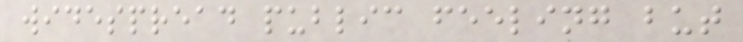widespread public feeling but
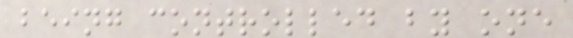being controlled by one
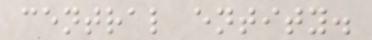central entity.
